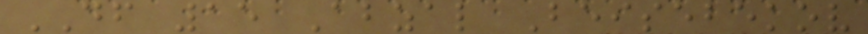DF 15 Abzal Beisebekov
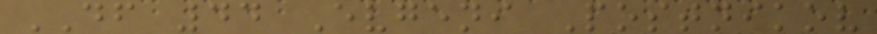DF 44 Evgeni Postnikov
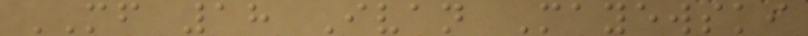MF 18 Ivan Mayewski
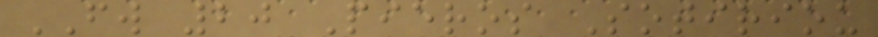FW 20 Pieros Sotiriou
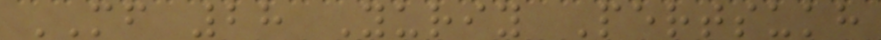MF 28 Yuriy Pertsukh
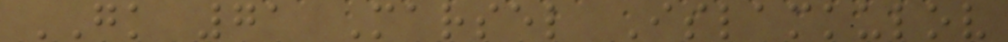GK 71 Marsel Islamkulov
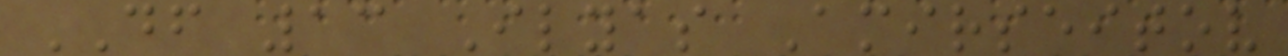DF 13 Ilyas Amirseitov
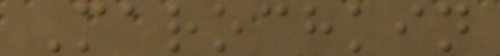Marochkin
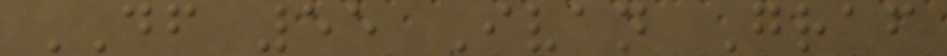DF 55 Ivan Graf
